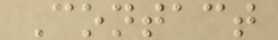Contact
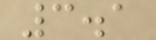3.1
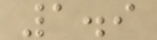1.9
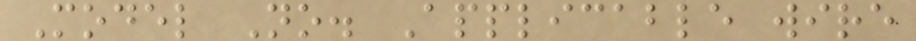Model No. Applicable wire
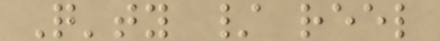Q'ty / reel
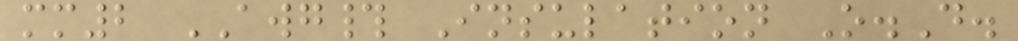mm2 AWG# Insulation O.D.
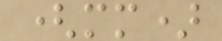(mm)
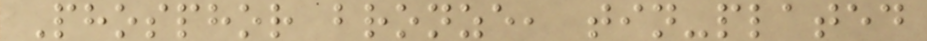Phosphor bronze, tin-plated
